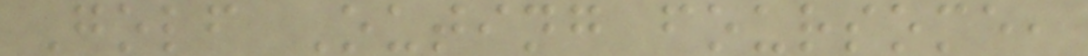Golf Outing foursome,
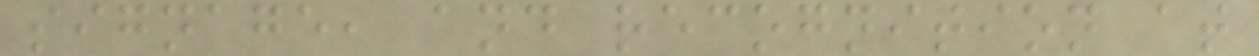signage, and recognition at
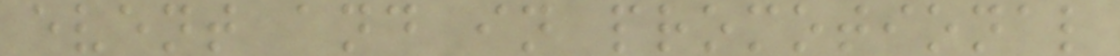event and in promotional
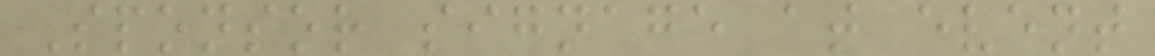Sponsor signage at event
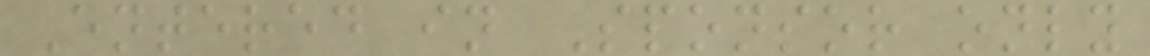Entered in Sponsor only
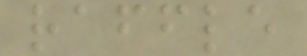raffle
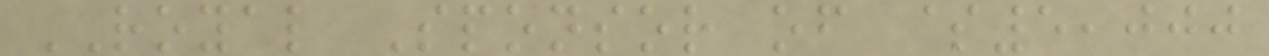ROYAL Sponsor of $5,000
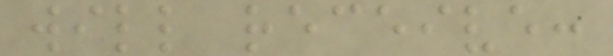will receive:
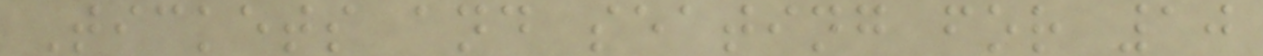Tickets and seating for 10
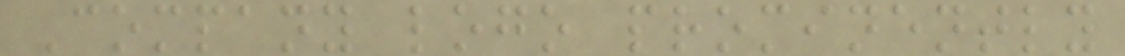Company logo prominently
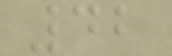42
